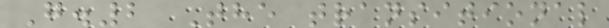G.2 The transitional
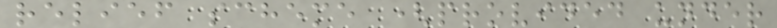relief scheme (provided under
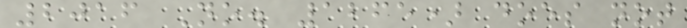2016 No. 1265) does not
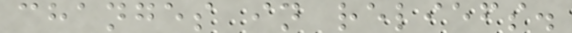changes in reliefs.
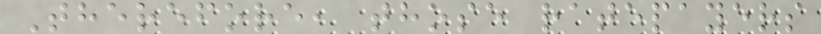Therefore, those ratepayers
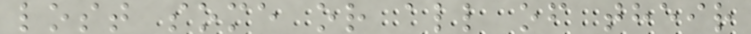lost some or all of their
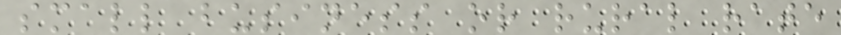small business or rural rate
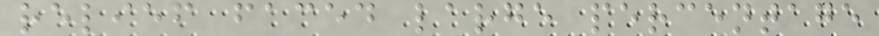relief faced large percentage
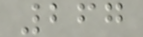267
